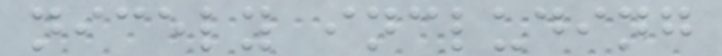nicely including
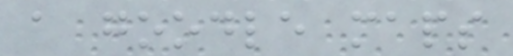a goodle maps
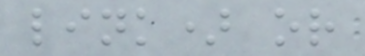link) or
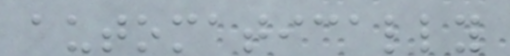automatically
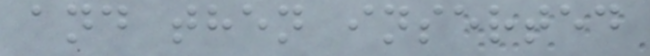and then inserted
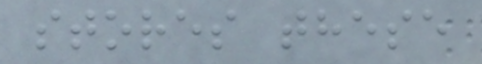stores these
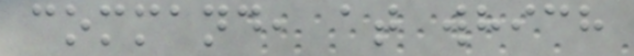command, at which
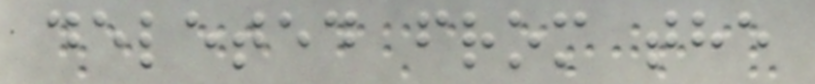deleted from the
